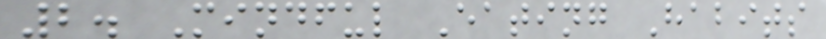2. Mindful Eating Habits
